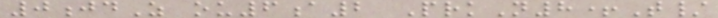0jdZ ou6a2 PrkN8+T/
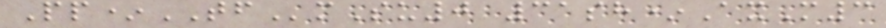Pp*TFmSu0 31sh*AxM3
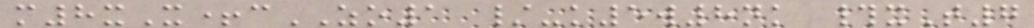m8xX+cZO1 /-k5w8nk #xT7
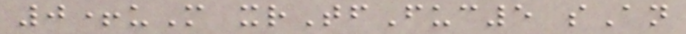0+uM xrTfFuc5 sAn
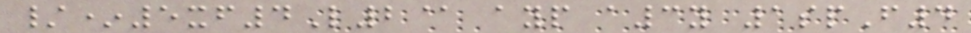/*5xf4L2@ ayp a3y 1spF4
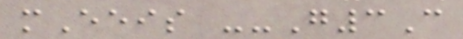mEeis --G3C
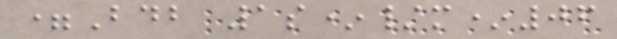=Bdb 1s*/m*06
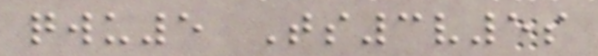qwu5 Ts3v5s
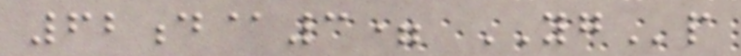62d@3= YGp
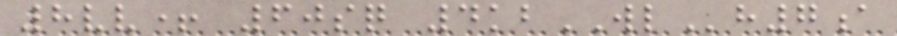8vv+ 60sq 4kbWLh7a
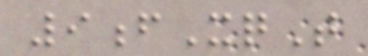9fXqT
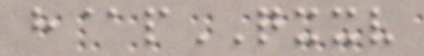h@pQXXV
